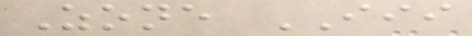Zone III
